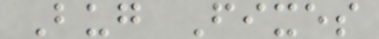Bug Fixes
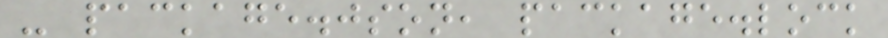- package.json, package.lock
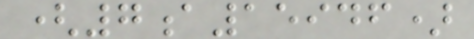(7a15946)
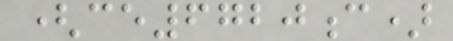(ce6720c)
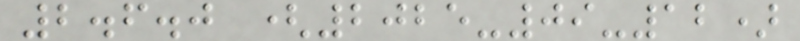2.6.0 (2025-09-12)
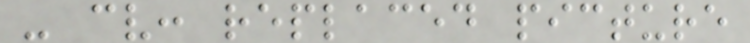- cv: replaced picture
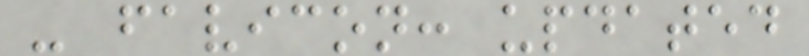- favicon: updated
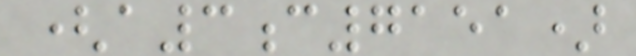(a3c7151)
